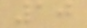10
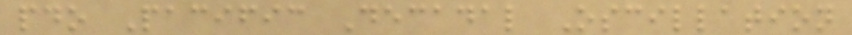pdo Pacific Decadal Oscillation
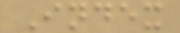Index
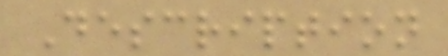Description
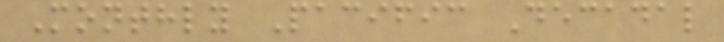Monthly Pacific Decadal
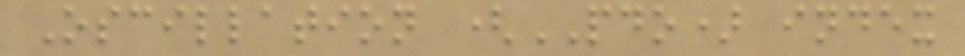Oscillation (PDO) index
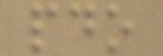pdo
